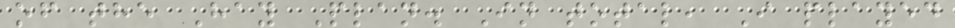of the Hay Plan. In total, I played
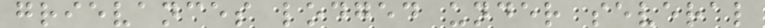grievances lodged under several
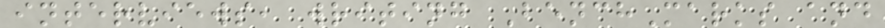interviews, writing BenchMarks and
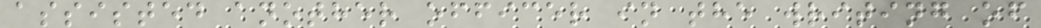assisted another officer in the writing of
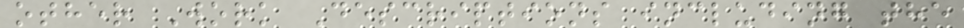other Work Descriptions including the
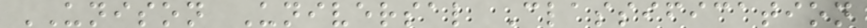UNISON Universal Classification
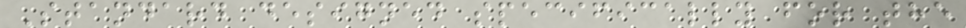Standard designed specifically for the
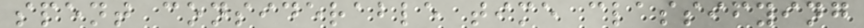spent considerable time classifying
